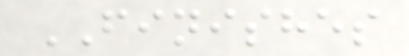FINISHES
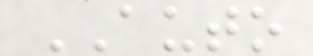AUTO
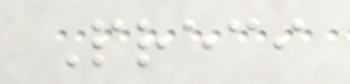Preci
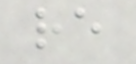re
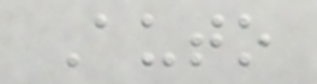Auto
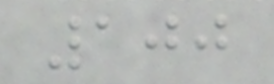100
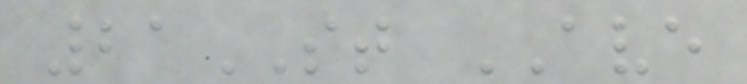21ST AVE
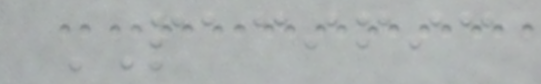PACIFIC
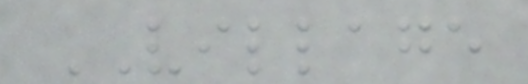VILLAGE
